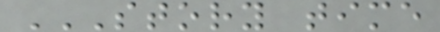STORY TIME
